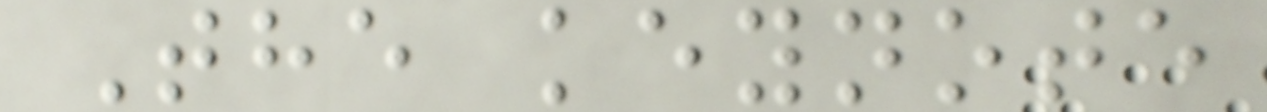The keynote
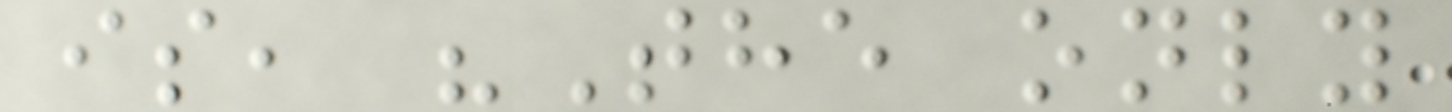is, "The only
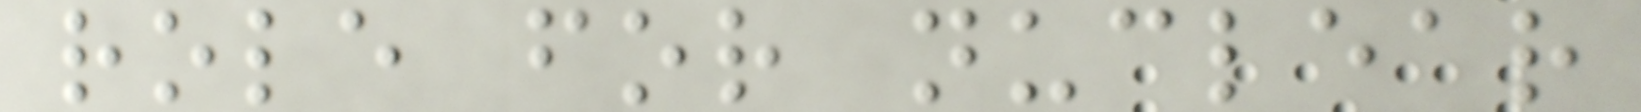role for nuclear
